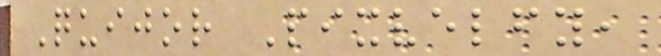Quijor Pixvelfy,
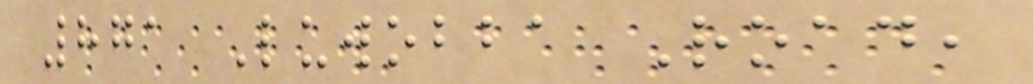871 Luwobba Road,
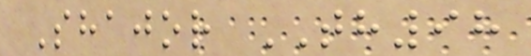Shajor TH98
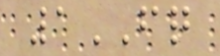1FQ
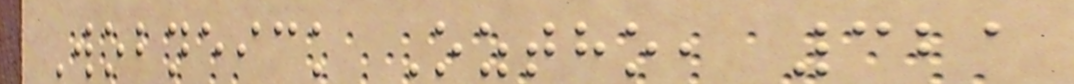Wobneick Oztho, 321
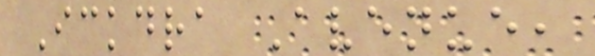Ickdra Avenue,
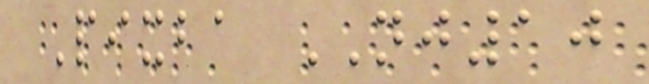Pixba NJ10
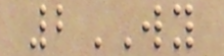2WY
